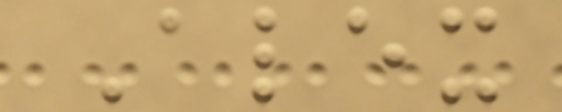Alex
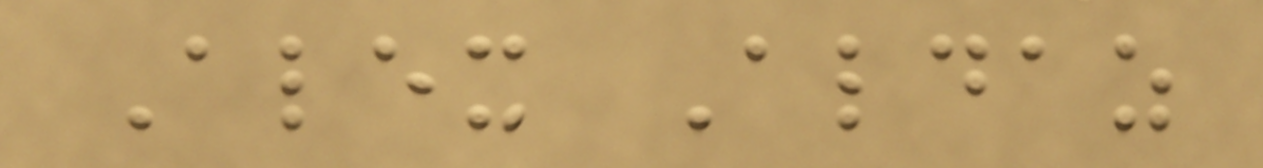Alex Aldaz
